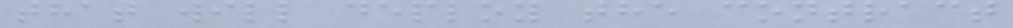that will deploy the contract
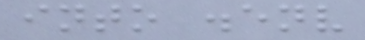into .env
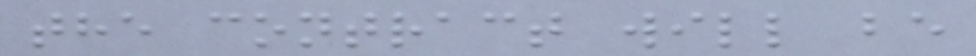the contract will be
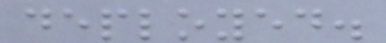deployed.
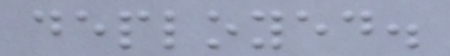deployed.
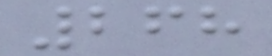268
